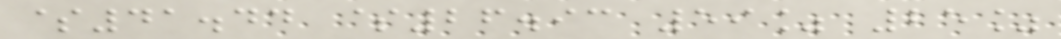$41.44 $26.93 59% 25%
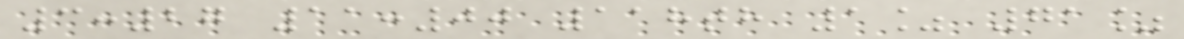3:27 11:00 118th 1% 71%
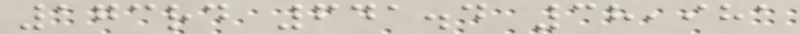173rd 641.4 38,981
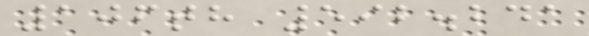106th 592.241
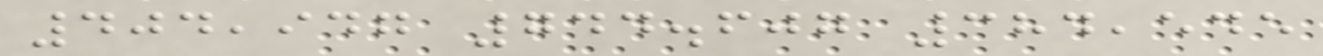404,947 744.607 384,545
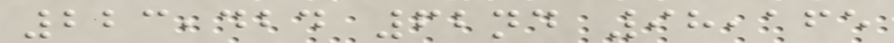223,424 62nd 98,165
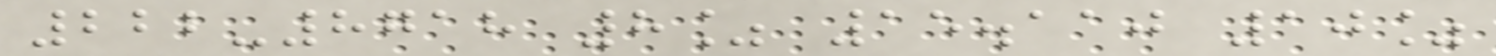222-8718 8% 15.110 10%
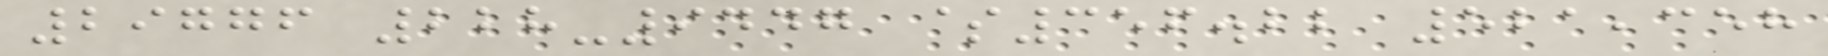29776 228-9447 $356.22 521,358
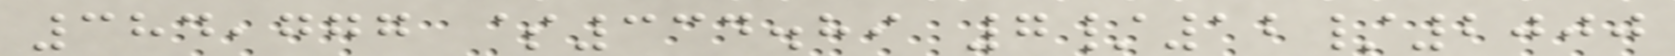384,777 $334.89 7/12/2000
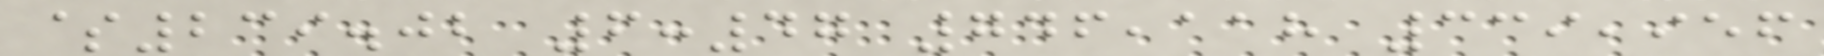$239.02 6:47 746,118 339,956
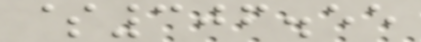$306.55
